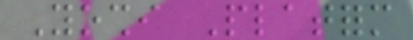Yoshi Platform
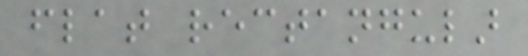flat rectangular
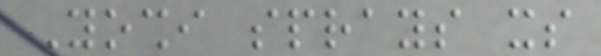Yoshi sprays its
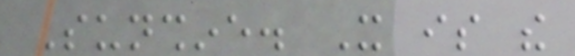Sunshine. It is the
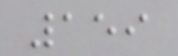159
